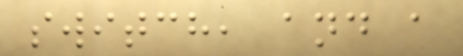switch, and a
